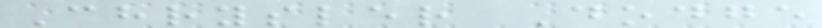Chrysler Dodge
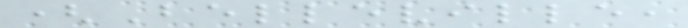(Belleville,
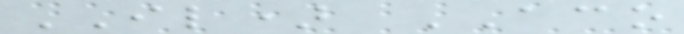IL) ACO
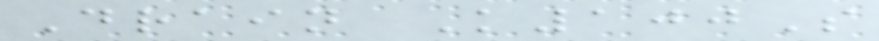Drain K100S
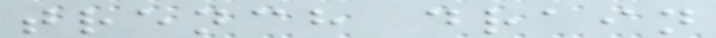trench drain
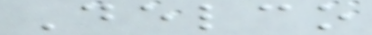Delco
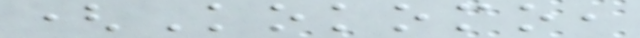(Kokomo,
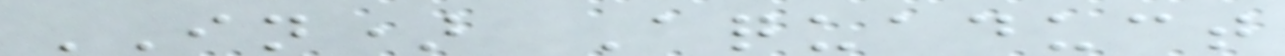IN) Aquaduct
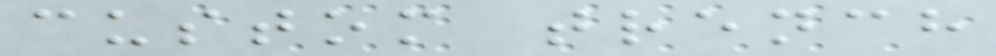custom trench
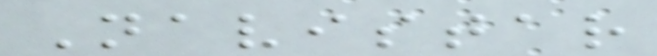Navistar
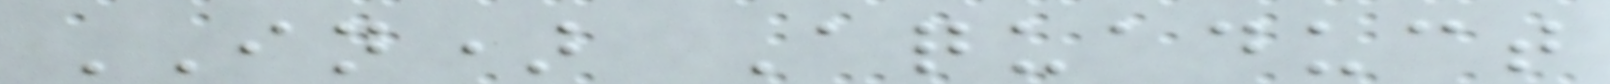IN) Aquaduct
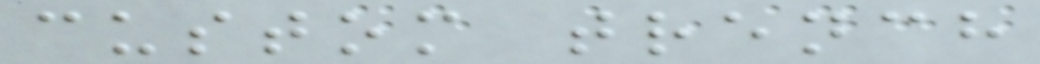custom trench
